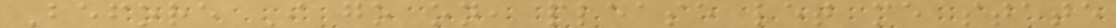Before I go on, please let me state
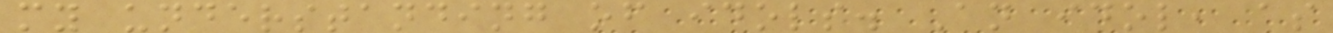my understanding of idols. An idol, as
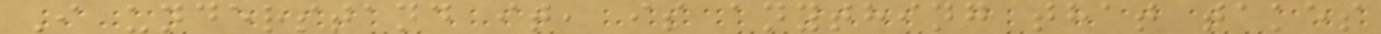I understand it, is anything that takes
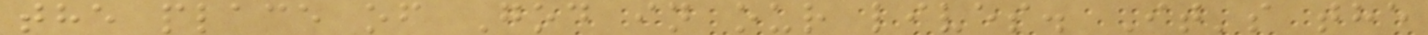the place of God in our lives. It's the
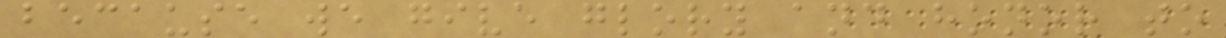because we give glory and honor to
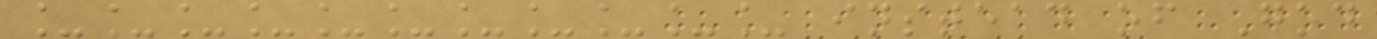___________ instead of God
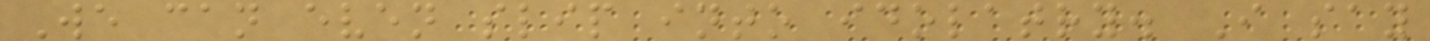We can even slip into idolatry. I say
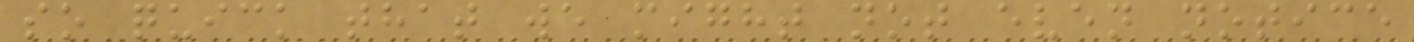so quick that we might not even notice
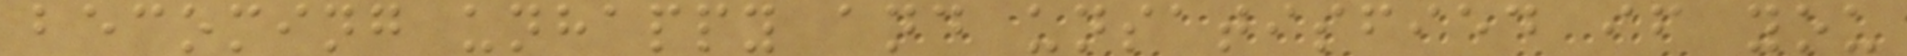becoming unhappy and unsatisfied if you
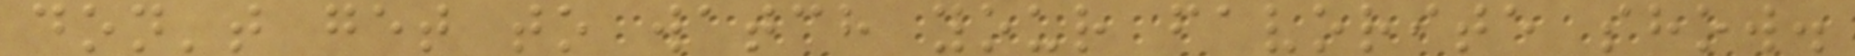don't get to watch your favorite show.
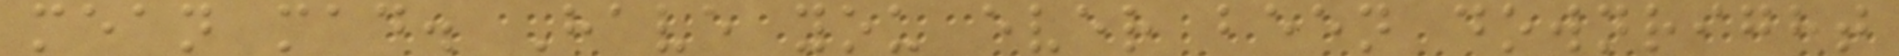mean mad. Have you ever been downright
